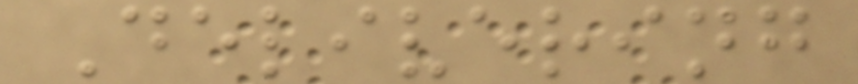Delivering
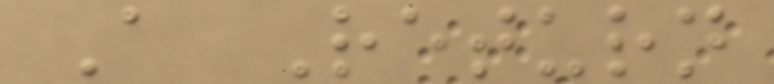A Return
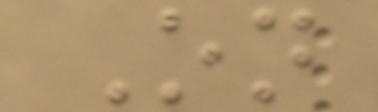On
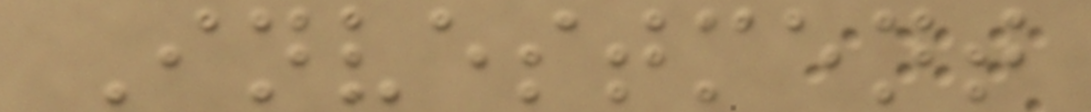Investment
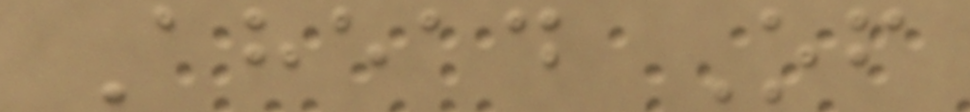Ahead Of
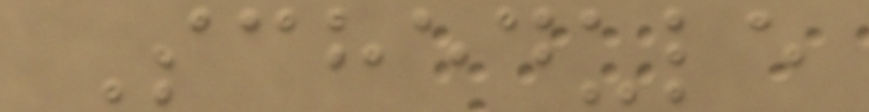Schedule
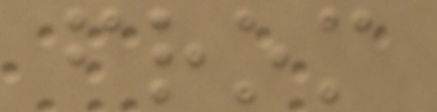from
